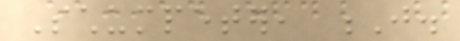Schumpeter, J.
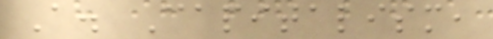A. Capitalism,
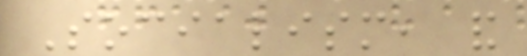Socialism, and
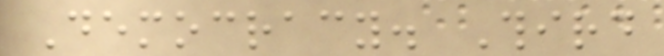Democracy. Third
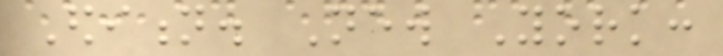Edition. New York:
